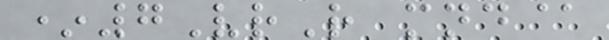*7VrR mnd@
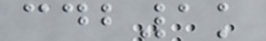cdb1k
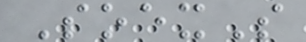SoexS
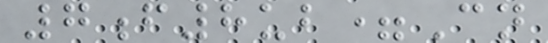7f8ub=Cn
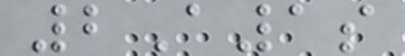2A1s
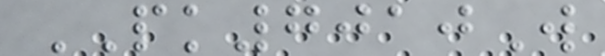PK7010W
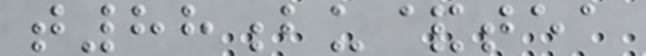t88bu&tea
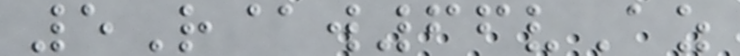5R@w66vAz
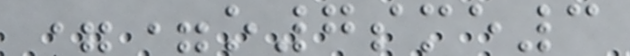==o7sme3
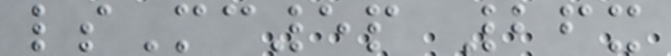lsMc5p 26x
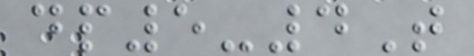dp5-4T
